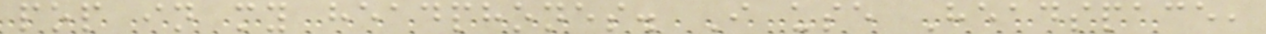pop in my headphones. I use Headspace,
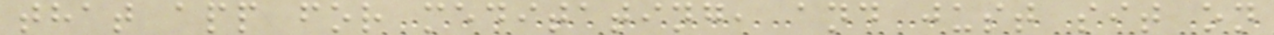that app for meditating, and just sit on
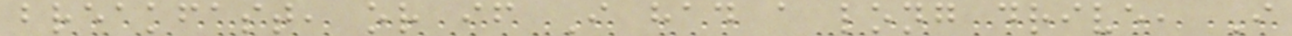breakfast, or if I had a long drive, I
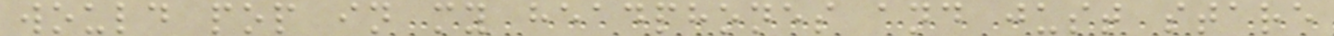would pop in my headphones and just stare
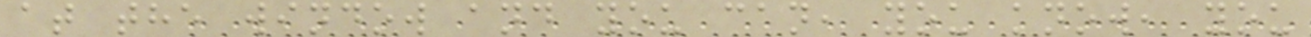at the window and you can, you know, you
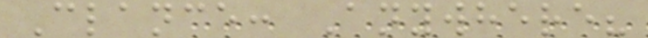Clance: Anywhere?
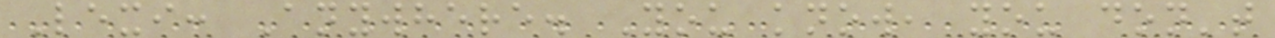Lexi: Anywhere. You know, you don't
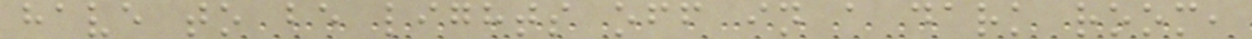have to be lights off in a dark room,
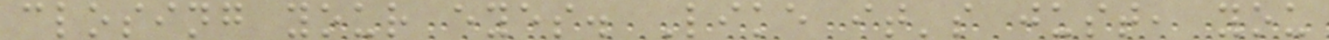closing your eyes. Like it's just, you
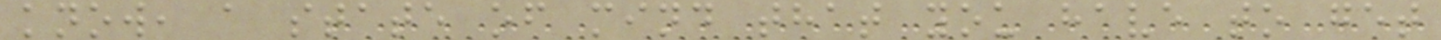know, a state of mind that you have to get
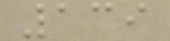139
